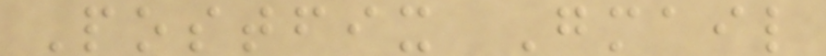Postfix Gmail
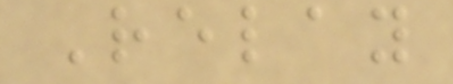Relay
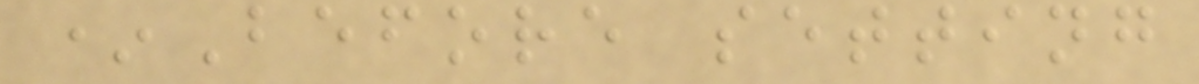*Before setting
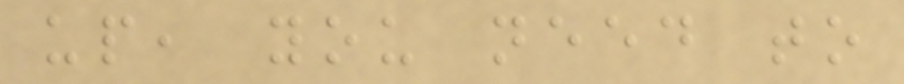up, you need to
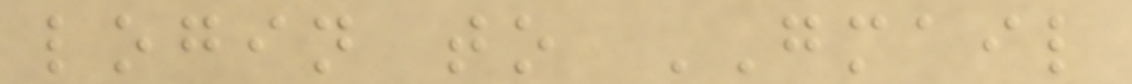login to GMAIL
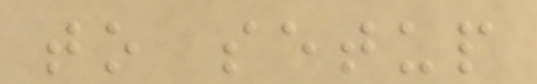to setup
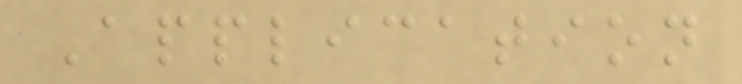Application
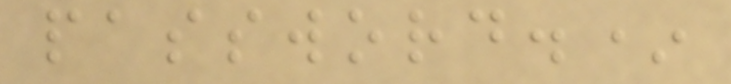password.*
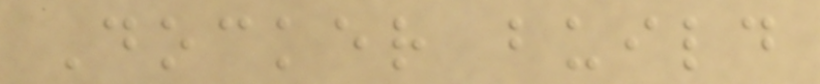Docker build
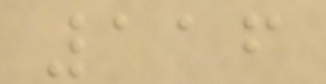116
